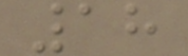18
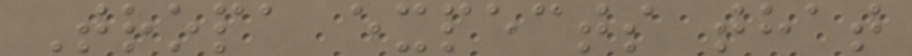Tropa expects that
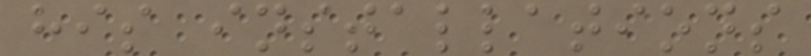his installations
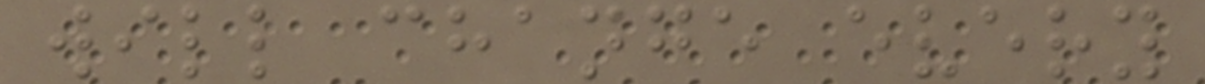will change every
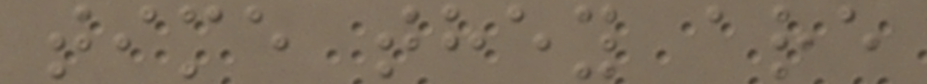time they are
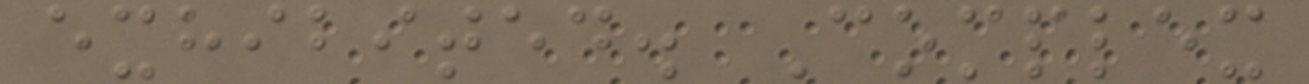exhibited. Complex
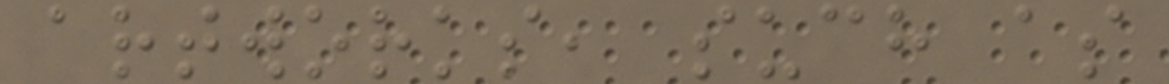artworks, such as
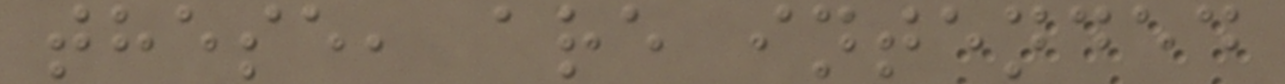these, are intended
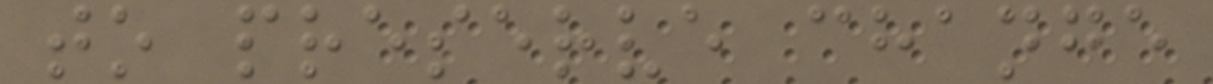to preserve change
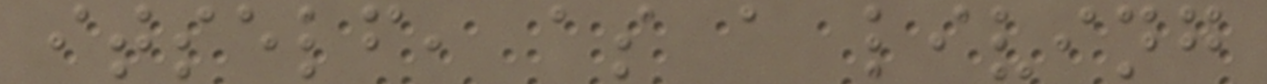itself, as a living
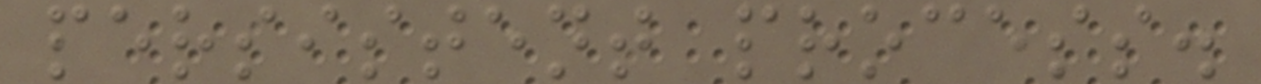persistent process.
